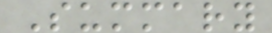Summary
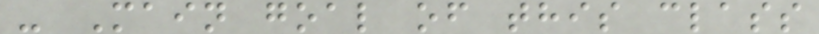- Main goal of this class
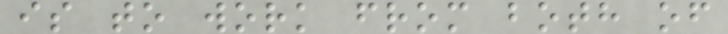is to work from both of
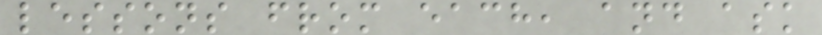lessons from each, and ask
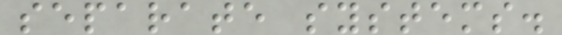separate systems.
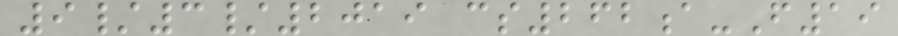9/3/2019 cs262a-F19
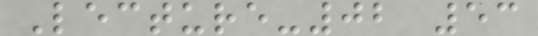Lecture-02 53
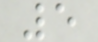5
